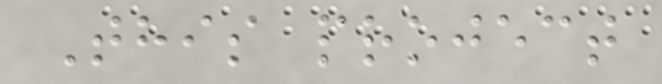This project
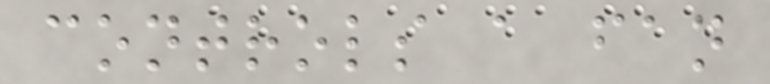controls a fan
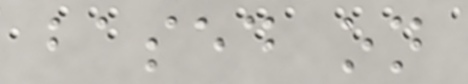based on
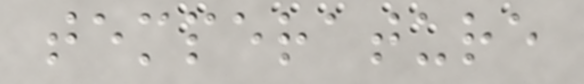temperature
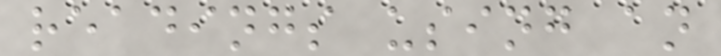readings using an
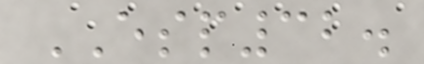ESP32.
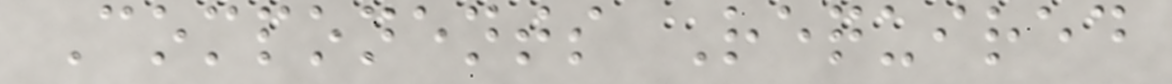Components Required
